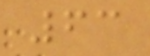63
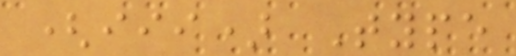(iii) Type
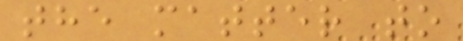the matter to
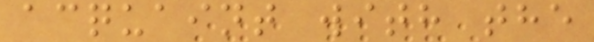acquaint with the
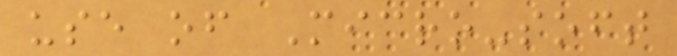use of Micro-soft
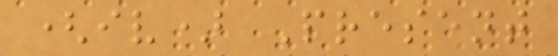(iv) Present
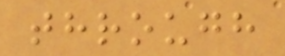through
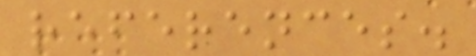references.
